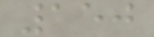150
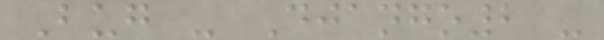Bug - Django2 -
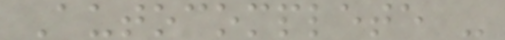Autocomplete -
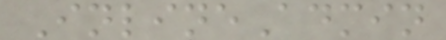InlineAdmin
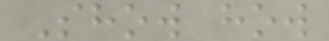Show how
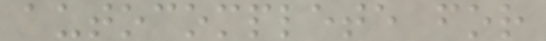autocomplete for
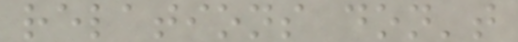relations don't
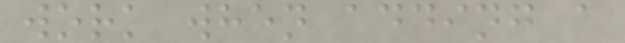work when adding a
